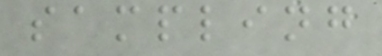sampling
